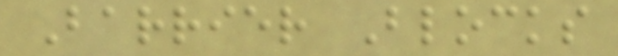Barrier Blocks
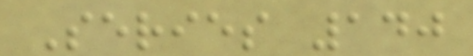Series 140
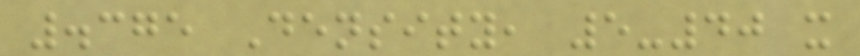.375 Density, 5-40 x
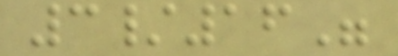3/16"
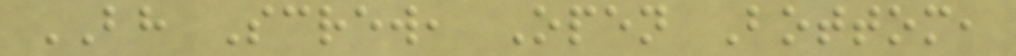BH Screw, Open Bottom,
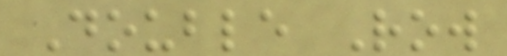Double Row
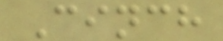Cinch
